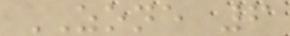ZONE 6
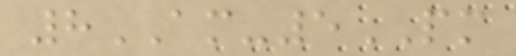8AM-5PM
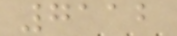7112
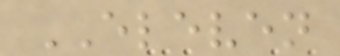ELEVEN
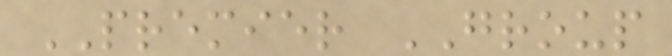PREMIER GROUP
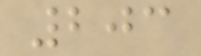203
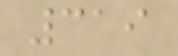319
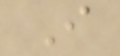I
